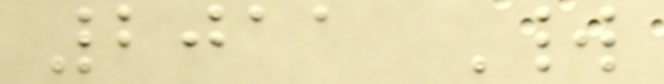2011 World
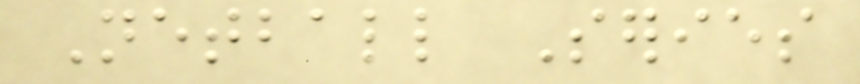Netball Series
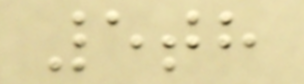5th
